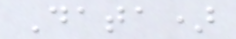Data)
